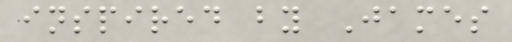inspired by James
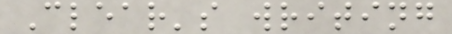Clear's writing
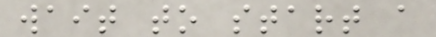wait to start a
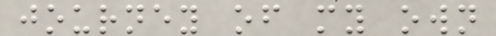journey of my own
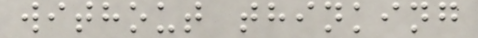without thinking
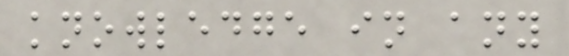knowledge in any
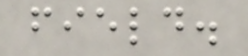field.
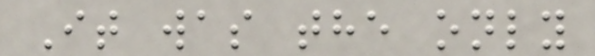It was the only
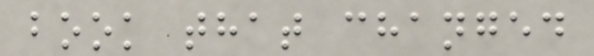book that changed
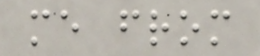me from
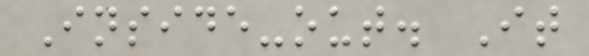Inside-out. It
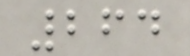264
